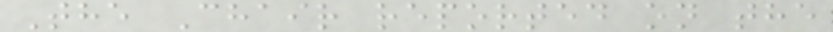The Chair reported on the
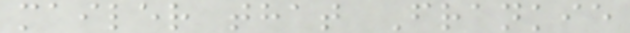mailer that Frankie
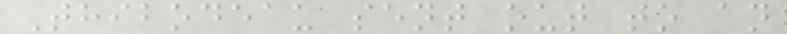Thibodeau sent out to an
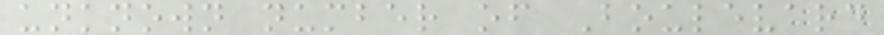unknown number of Boulevard
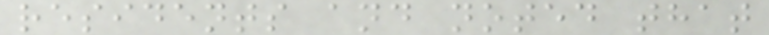residents and noted that
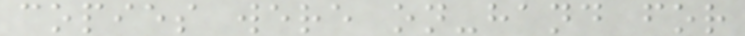copies were on-hand for
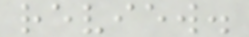review.
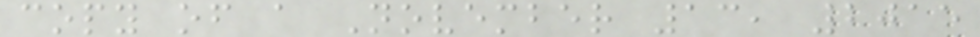copy of a November 13, 2015
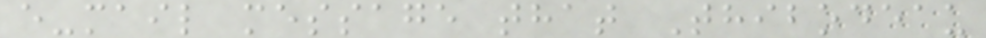e-mail message that Thibodeau
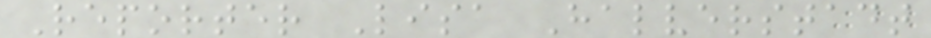Reporter Lisa Halverstadt
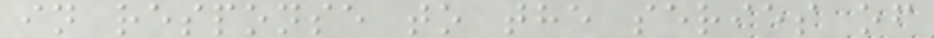in response to the series of
